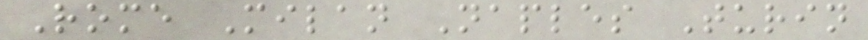Rome Milan Naples Turin
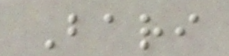Bari
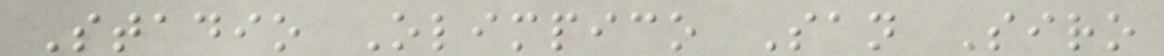Stadio Olimpico San Siro
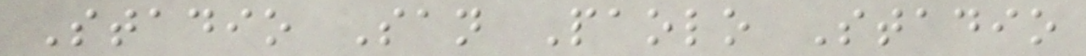Stadio San Paolo Stadio
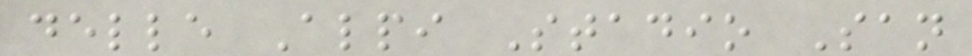delle Alpi Stadio San
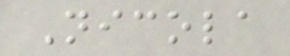Nicola
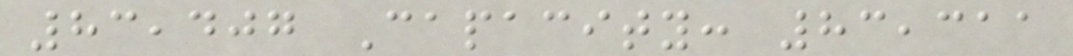83,407 Capacity: 83,311
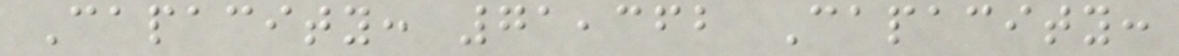Capacity: 71,362 Capacity:
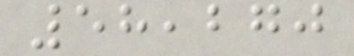58,270
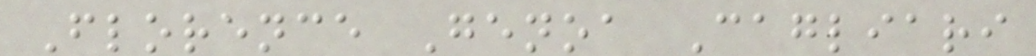Florence Genoa Cagliari
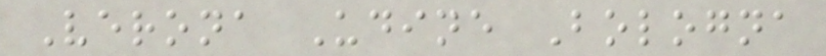Verona Udine Bologna
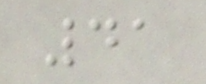41
